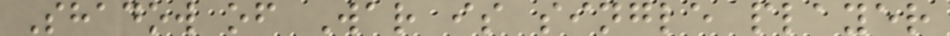Shadow of War is single player
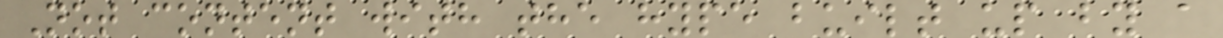Not content with the hype built up by a
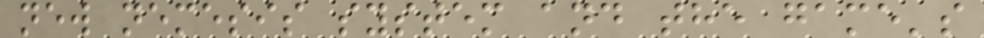new nemesis system and the game's
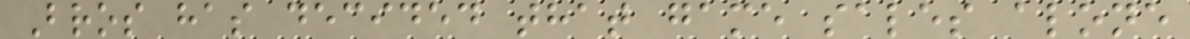Bros has decided that game sales alone
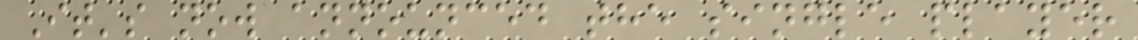It's now announced the single player
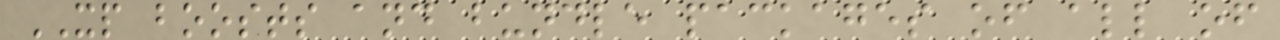XP boosts and bundle packages of all of
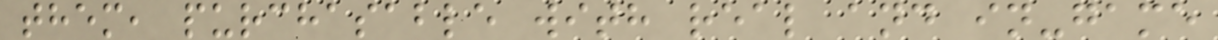them, purchasable with real and in-game
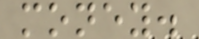money.
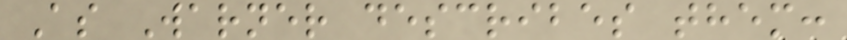As Warner describes them:
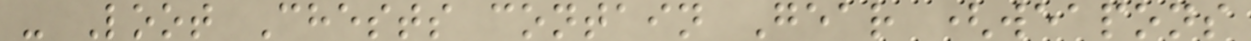- Loot Chests contain Gear (weapons
